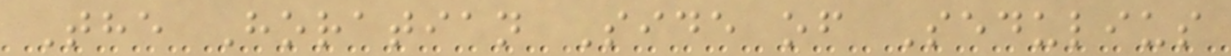The Horatian Side of Sedulius
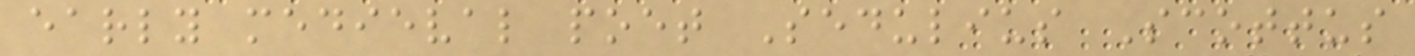early medieval poet Sedulius Scottus
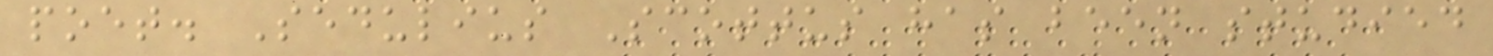poet. Sedulius Scottus has been studied
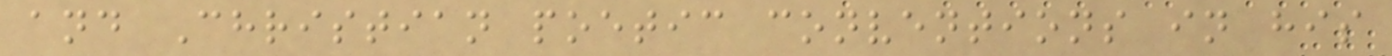and Christian poetic conventions in his
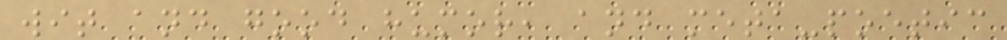wit and good humor, and meta-poetic
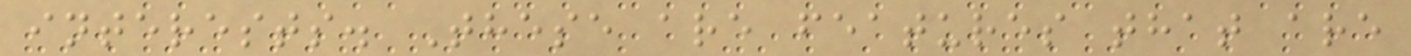interests. These are features that are
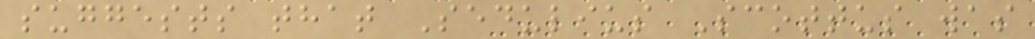suggests that Sedulius Scottus was
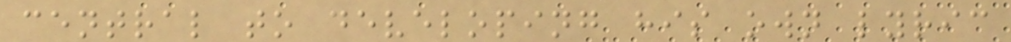central to developing his own lyric
